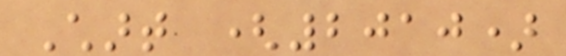Chart (2010)
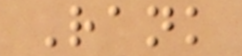Rank
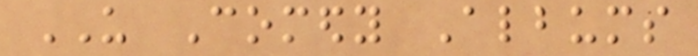US Comedy Albums
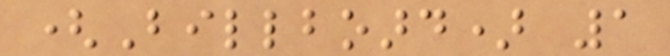(Billboard) 1
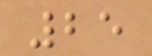25
